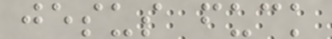jesus fuck
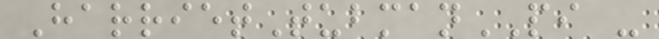HarrietTubmanPI -
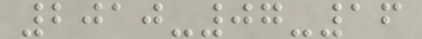2010-07-16
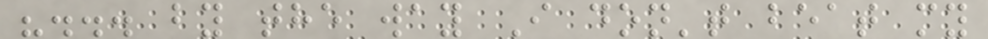"... by the way I don't beat my
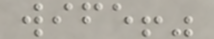wife!"
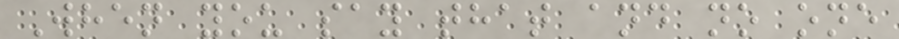When you say that and no one
